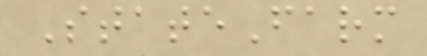StateFarm
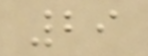29
